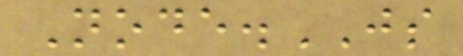Node.JS
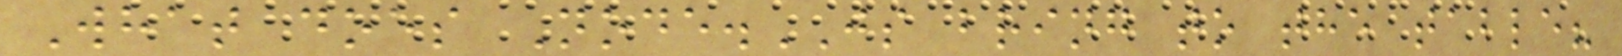What does Node.JS bring to the table?
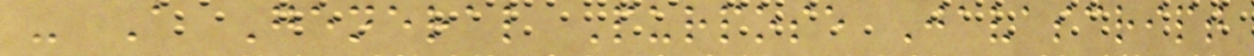- A General Purpose Javascript
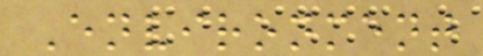Environment
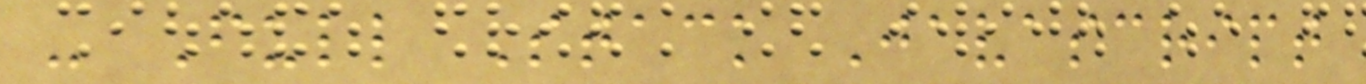- Full Stack Javascript
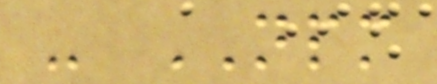- NPM
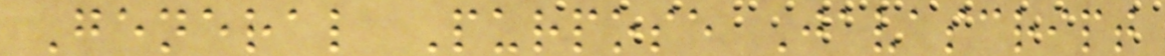General Purpose Javascript
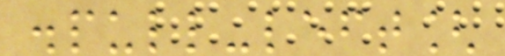.pull-left[
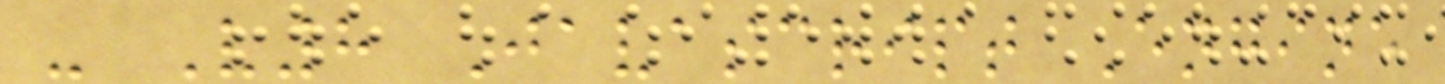- V8 Javascript Engine
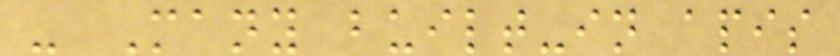- Many built-in apis
